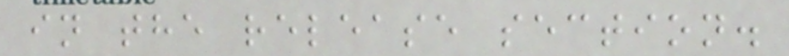in the release section.
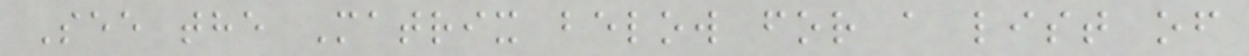See the Matrix below for a list of
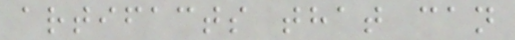artifacts that can
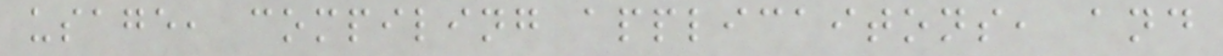usage, compiling applicaitons, and
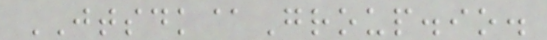JTSDK@Group.io.
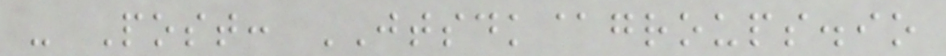- Post: JTSDK@groups.io
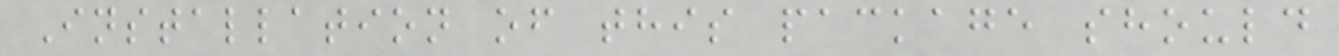Installation of this package should
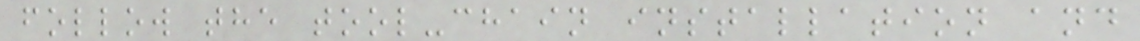follow the tool-chain installation and
